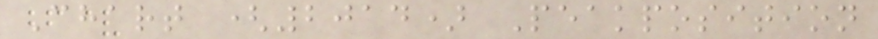Chart (2014) Peakposition
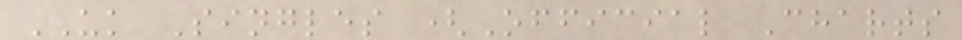UK Singles (Official Charts
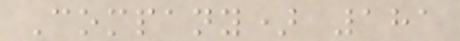Company) 181
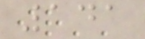141
